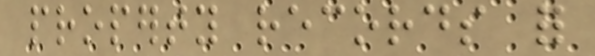property records for
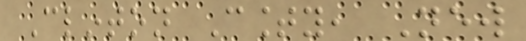Clinton County, New
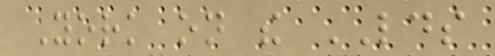York on the LDS
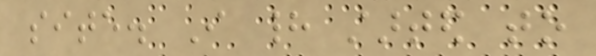site. I had started to
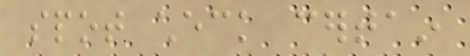spot check certain
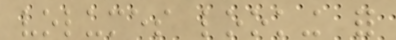volumes looking for
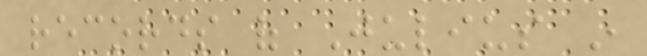records of Julius in
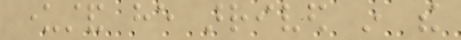understand he arrived in the
